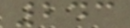243
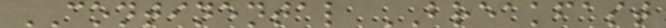CONTINENTAL BREAKFAST
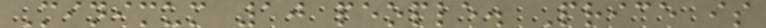Minimum 10 people. Price is
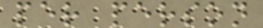per person
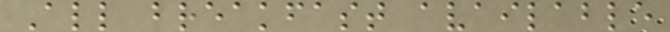All breakfast available
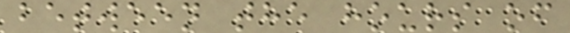between the hours of
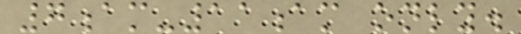7am-11am only.
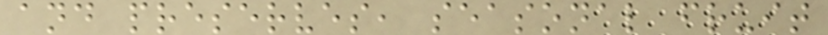and preserves, seasonal fruit
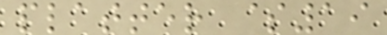platter $19
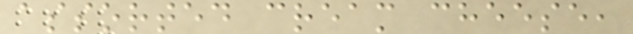assorted cream cheese,
